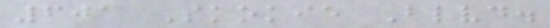601 Skokie Blvd.
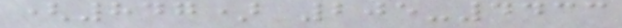(847) 205-4433
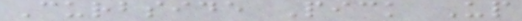Curbside Pick Up
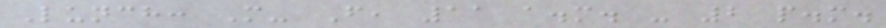Lunch: M- F, 11 a.m. - 2 p.m.
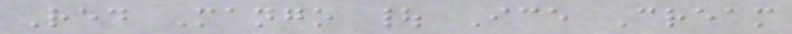Red Mango | Ice Cream
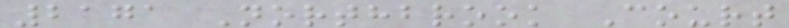2171 Northbrook Court
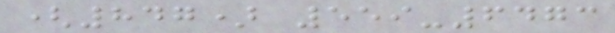(847) 559-6473
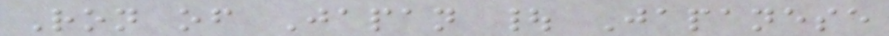Ron of Japan | Japanese
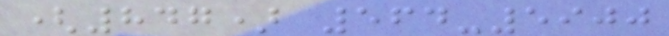(847) 564-5900
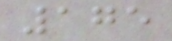175
